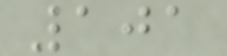101
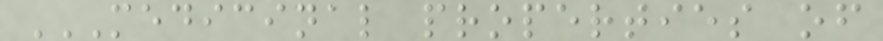MEDICINAL PROPERTIES OF
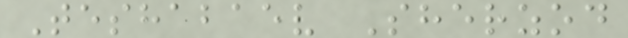Teshabaev Sherzod
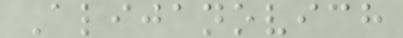Alijanovich
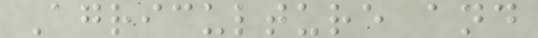Agriculture and
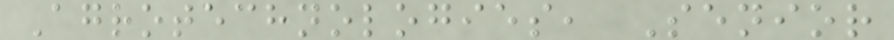Agrotechnologies, Senior
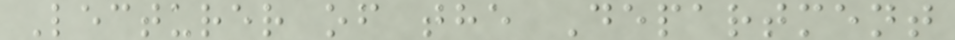Lecturer of the Department
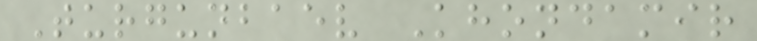Turgunbaev Khondamir
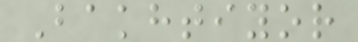Bakhtiyor
